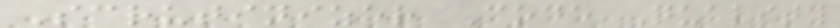Scrutinizer Code Quality
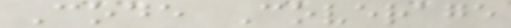Code Coverage
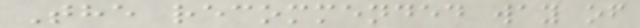The recommended way of
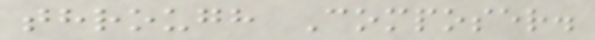through Composer.
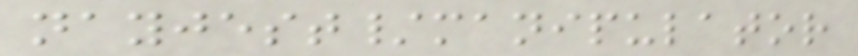nayjest/manipulator
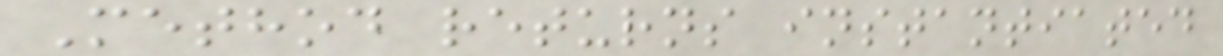Method returns instantiated
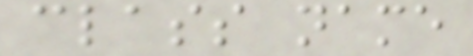class name
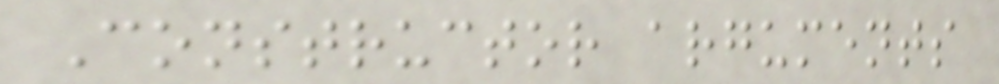Constructor arguments
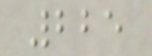225
